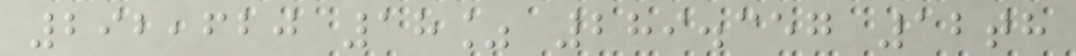292,620 18% 289.357 12th
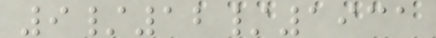9/12/1931
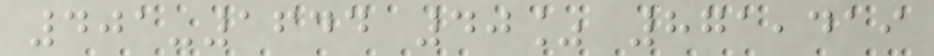401-1644 40% 871,419
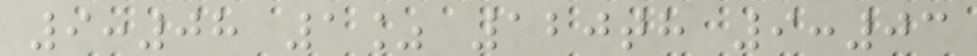9:08 1% 120th 9:03
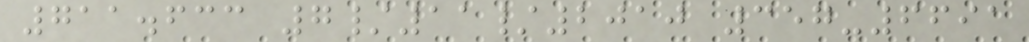711.633 7/11/2010 357-6691
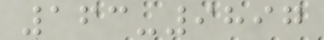163-9897
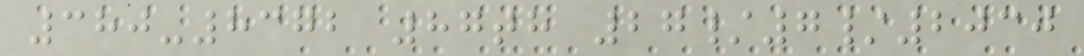380-8372 87th 27/7/2030
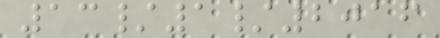13/1/2016
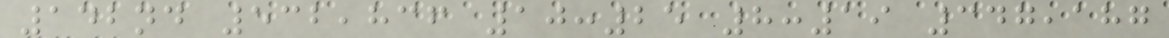142nd 532,836 10:25 8:19 347,187
